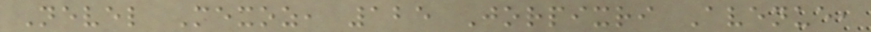Nevel Mexoz, 125 Jorpixri Avenue,
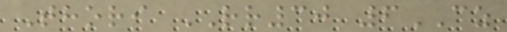Thori RR30 6CZ
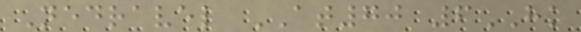Nedravel AT70 6HK
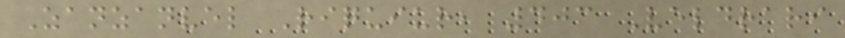Zanzanvel Riquiur, 403 Veldrari
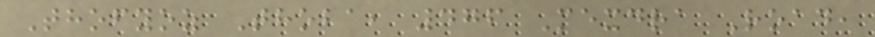Thofyoz Thoba, 476 Mexdra Road,
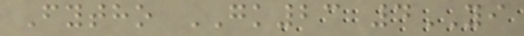Fytho GK23 4YI
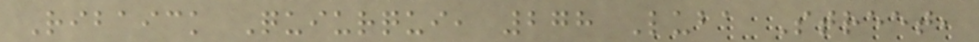Ribaick Quiurqui, 278 Luba Street,
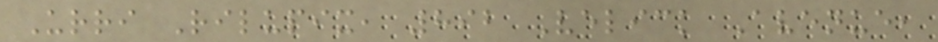Urri Rilupix, 892 Velick Avenue,
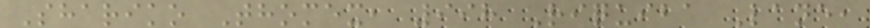Shariko Thomex, 998 Riquiba Lane,
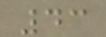43
